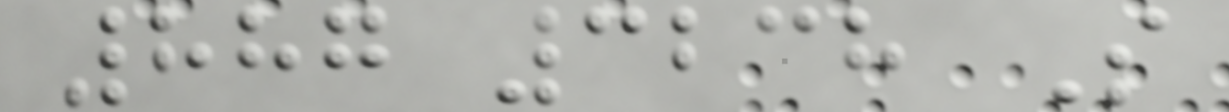887 3238 S
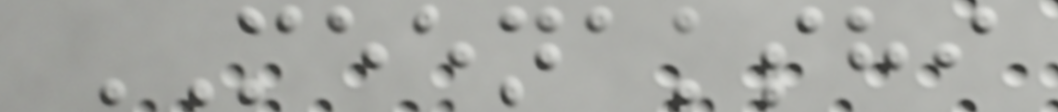MEENAKSHI
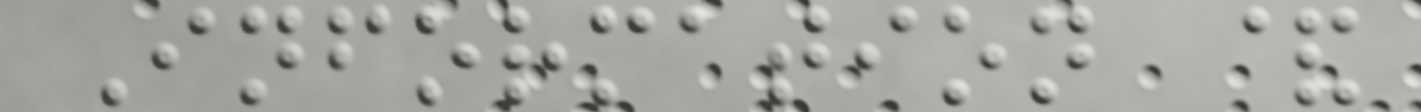Information &
